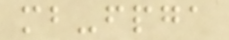mb-fpga
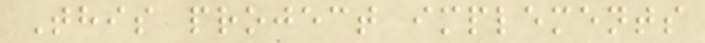This project implements
